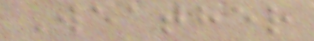Weather
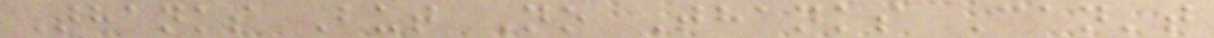Thanks But No Thanks Can't
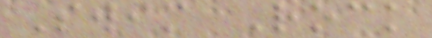Swim Rock
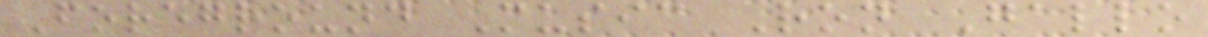Foreground Music Ron Gallo
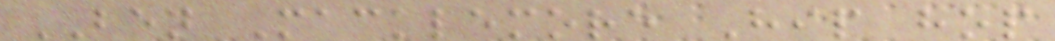BEN Macklemore Hip hop
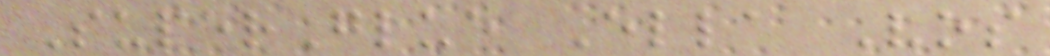SuperGlue Ella Vos
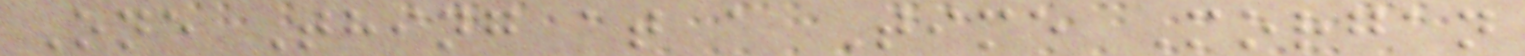One Thing at a Time Morgan
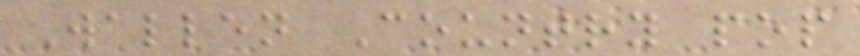Wallen Country pop
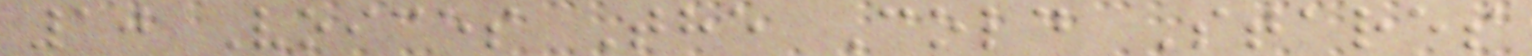10 Voices The Cold Stares
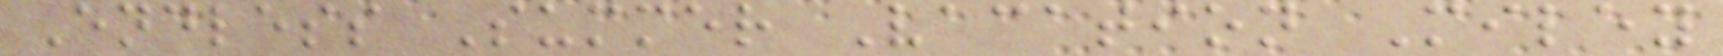Endless Summer Vacation Miley
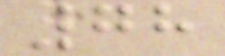78
